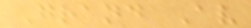Grand Av
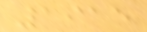1915
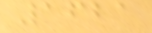1621
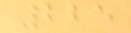225
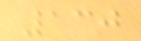130
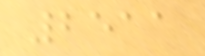2511
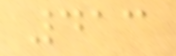413
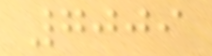7009
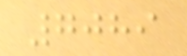7089
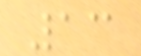13
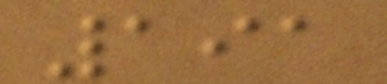191
